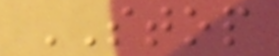STOP
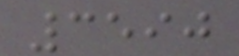3590
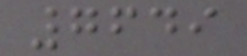7649
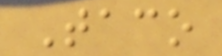Taco
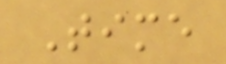Time
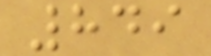849
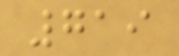719
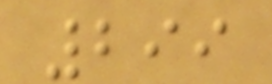299
